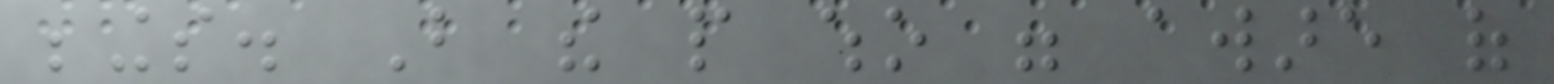beings. But the people who were aware of
